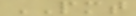PMT
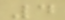4
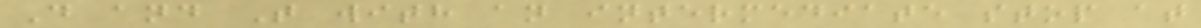D and T with an intermediate stop at
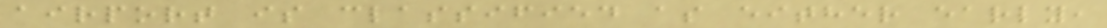airport is classified as either early,
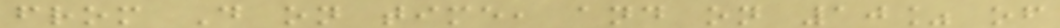from D on time, and on 10% of
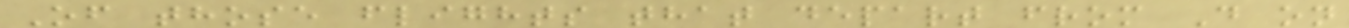Of those flights that depart from D on
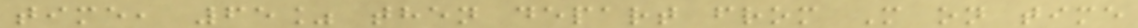time, 65% then depart from M on time
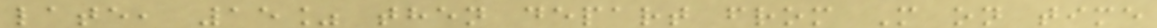late, 15% then depart from M on time
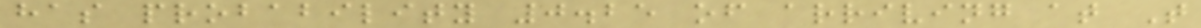has probability 0.25 of arriving at T
